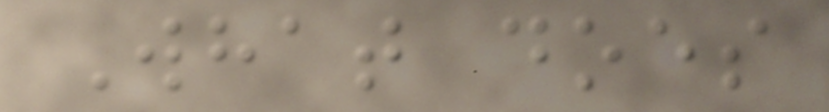What does
